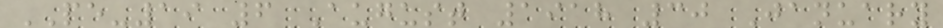PE-19 6 August 1918 30 January
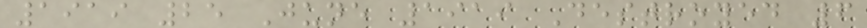1919 25 June 1919 Destroyed 6
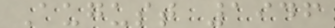August 1946
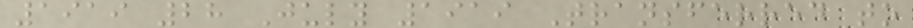1919 28 July 1919 Transferred to
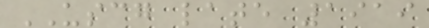USCG late 1919
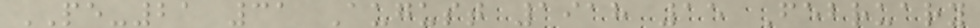PE-21 31 August 1918 15 February
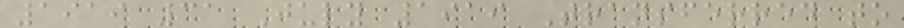1919 31 July 1919 Transferred to
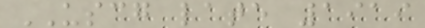USCG late 1919
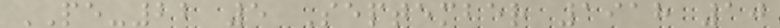PE-22 5 September 1918 10
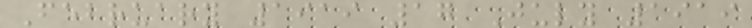February 1919 17 July 1919
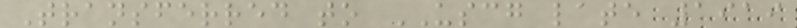Transferred to USCG late 1919
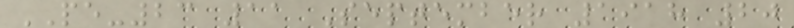PE-23 11 September 1918 20
